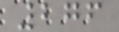276
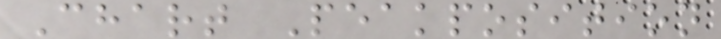Chart Peakposition
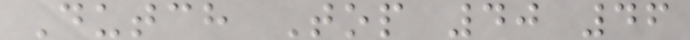Dutch Top 40 46
